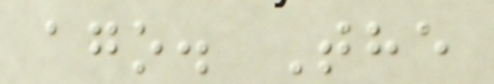ago. The
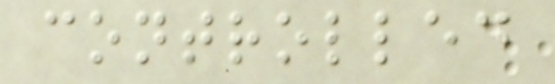controlled
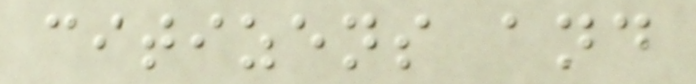citizens and
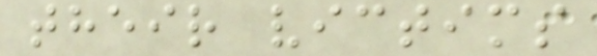their victims
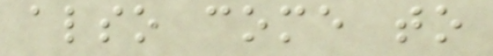also come to
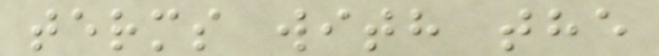terms with the
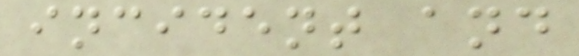incident and
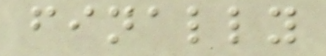finally
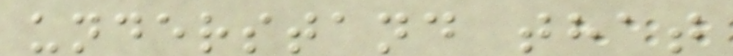understand that
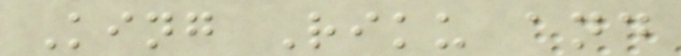King Riku and
